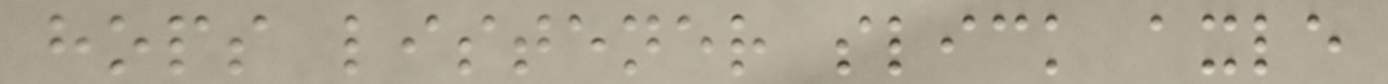hops listener slick axle
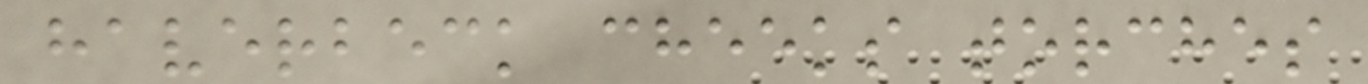haverbeck cheeks torches
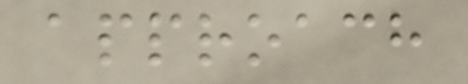approach
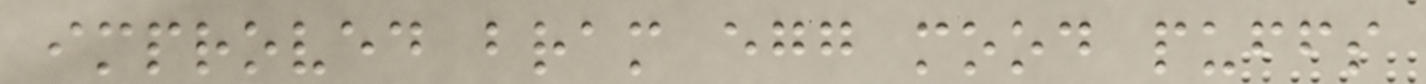improved bram egg mood puffs
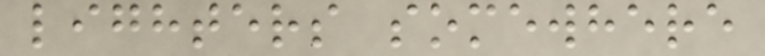lighters somewhere
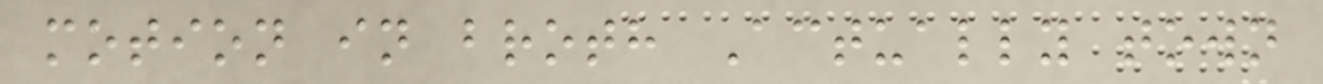motion in broth Actually town
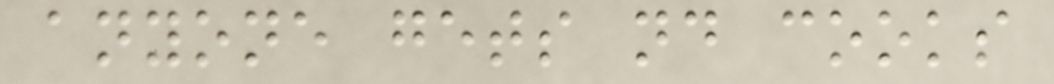anyone gets nd cooks
